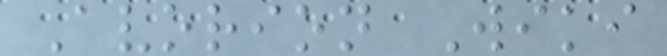Avorion Wiki
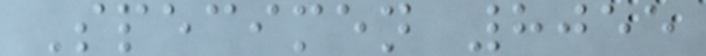Specimen 8055
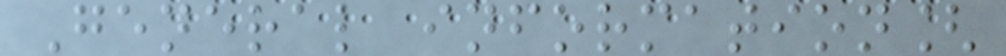General information[
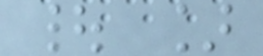| ]
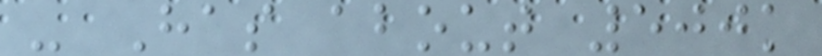- Has about 500k
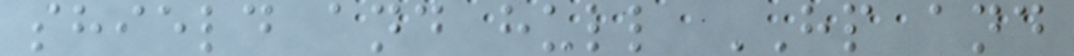shield and hull HP and
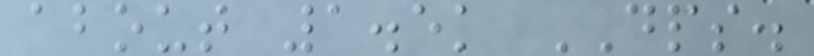about 1.5k DPS.
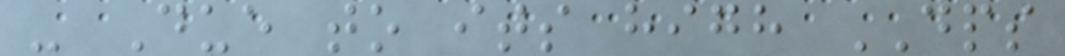- Due to its high DPS
